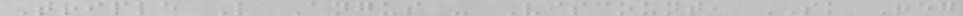Triple L Angus - Viscount, SK Reg
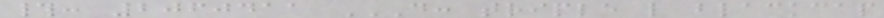#: 2060411 D: TRIPLE L BLACKCAP
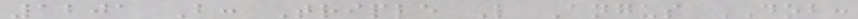1201 B: Triple L Angus DOB:
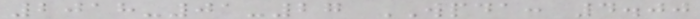2018-01-27 WPDA: 4.00
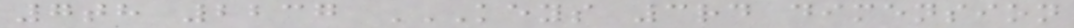7th 2237 KEYS 3RD DIMENSION
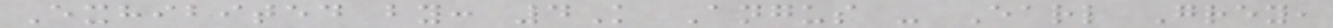Exhibited by: 4K Angus - Earl Grey,
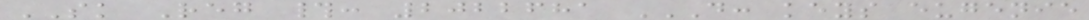SK Reg #: 2022681 D: KEYS EUGENIE
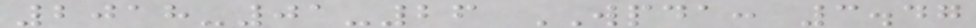2018-01-26 WPDA: 3.47
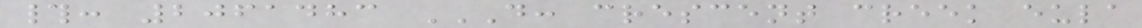#: 2061483 D: CRESCENT CREEK EULA
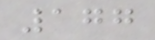177
